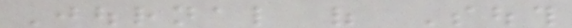Journal of South
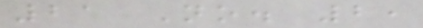21 No. 2,
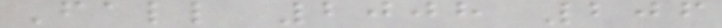Fall 2008 206
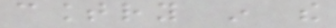country in the
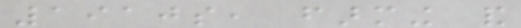1910s, farming and
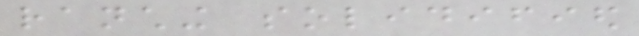ranching solidified
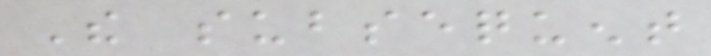The subsequent
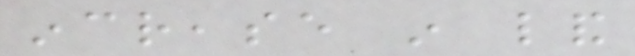increase in land
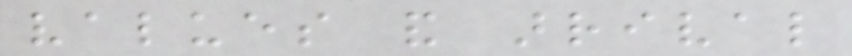values and arrival
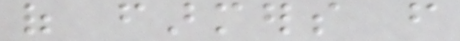of farmers from
